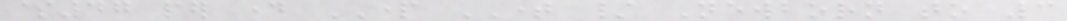$47 per day PART TIME / Newborn to 3
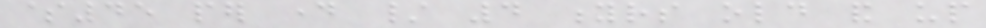$45 per day / 4 yrs old and up
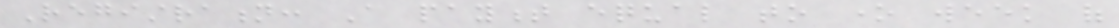Registration: A payment equal to one week of
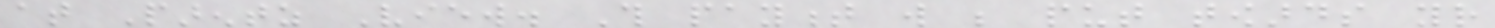at Parentz View. This payment will be put towards your
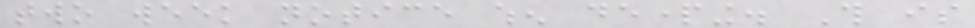two week notice when departing. This is
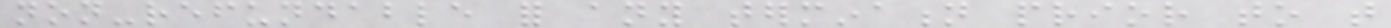non-refundable for any termination prior to that
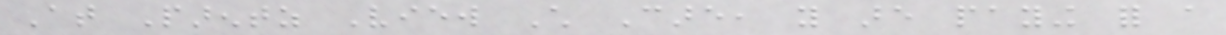At Parentz View Child Care, you are paying for a
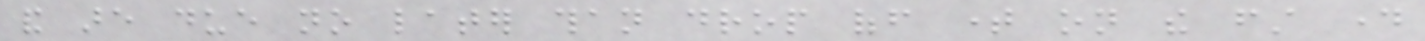and are due no later than drop off time on the first day
